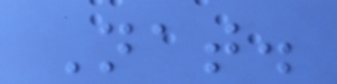Nat.
